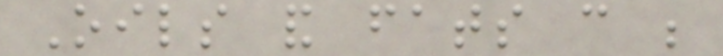Oils and fats can be
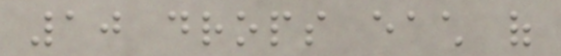10 drops each of
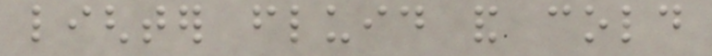lighter fluid and cold
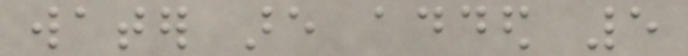water are added 5
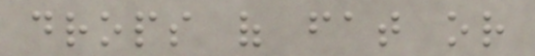drops of fat or
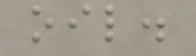oil.
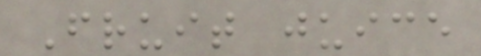Fruit juice
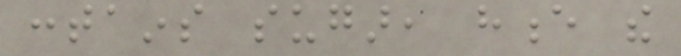contains sugar, hence the
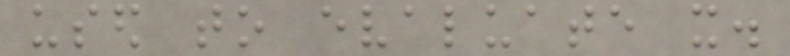used to evaluate it.
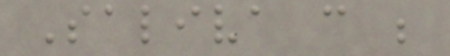Saliva can be
